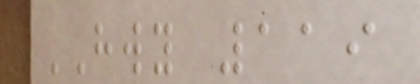HWY 119
